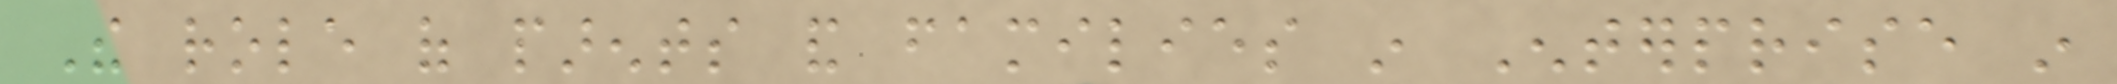The role of parents and families in Enterprise in
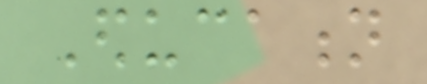Education
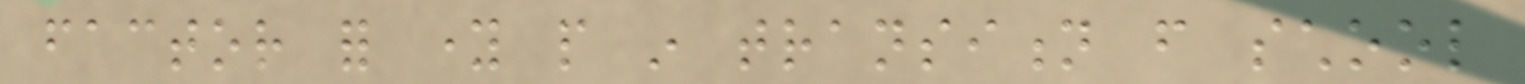factor for young people in transition from school
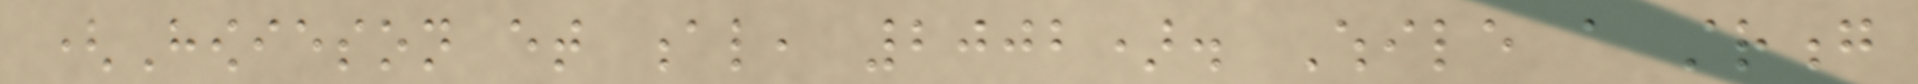(Howieson et al, 2002). While a strong
